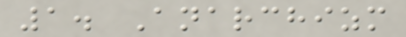1. Anarchizm
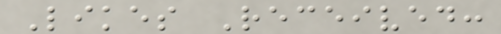Likes Received:
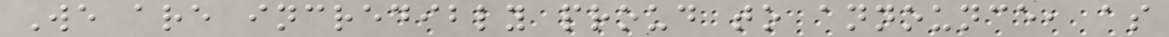We are incredibly proud to announce, as
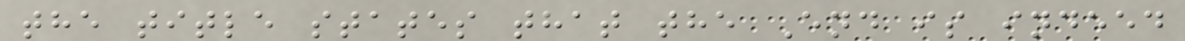the title states that the End is indeed
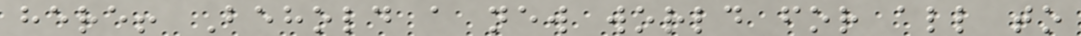here! Behold a new world for all to
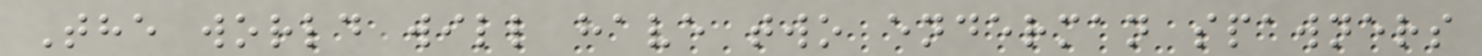The world will have two enderman spawners
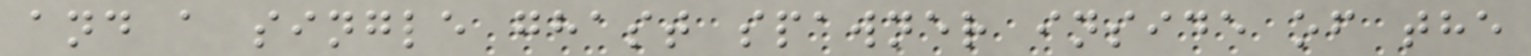and a single ghast spawner inside of the
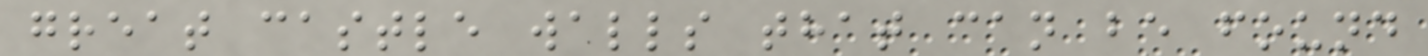great castle walls that can be found
